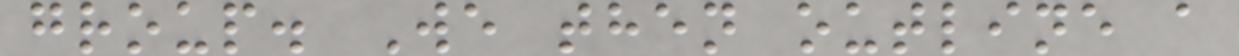group. We then outline a
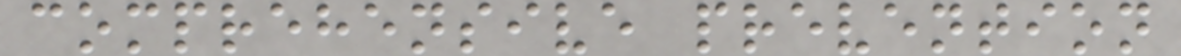comprehensive prevention
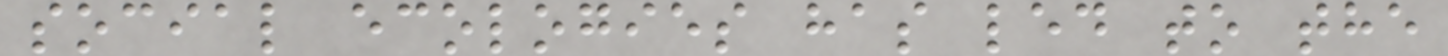social ecologies has led to the
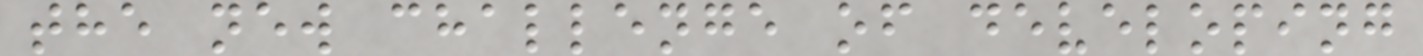the new challenge of developing
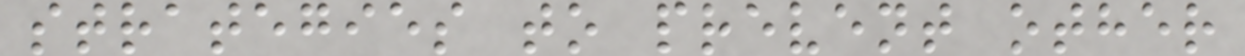strategies to prevent other
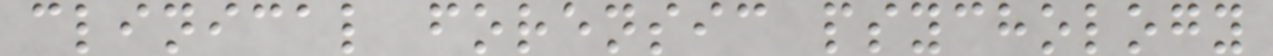clinical forensic psychology
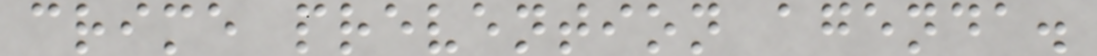crime prevention agenda.
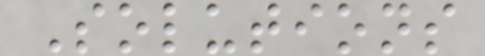Solutions
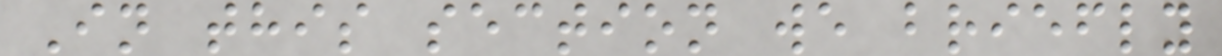In this section we briefly
